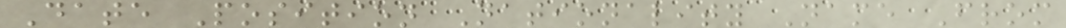Date Position Nationality Name From
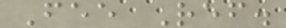Fee Ref.
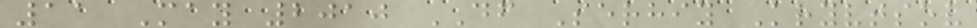11 May 2010 DF Serhiy Kryvtsov
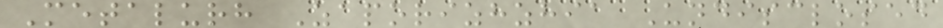Metalurh Zaporizhzhia Undisclosed
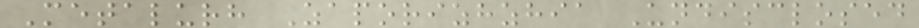Metalurh Zaporizhzhia Undisclosed
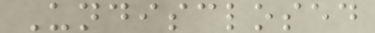Undisclosed
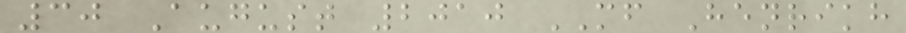30 August 2010 MF Henrikh
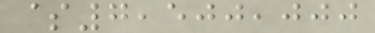$7,500,000
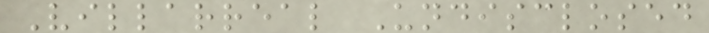Villarreal Undisclosed
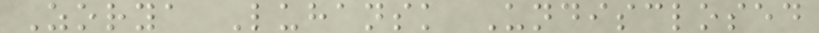Zorya Luhansk Undisclosed
